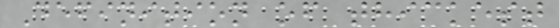Definition of thickest
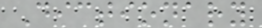Dictionary
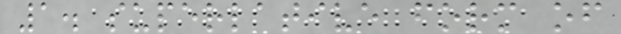1. superlative form of
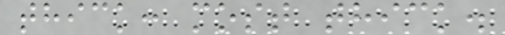thick: most thick.
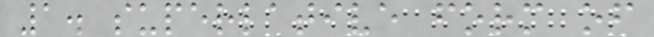1. superlative form of
